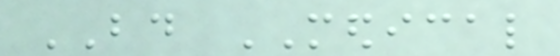BD MEDICAL
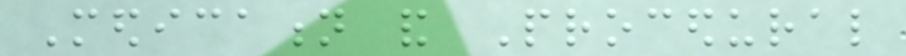Medication and Procedural
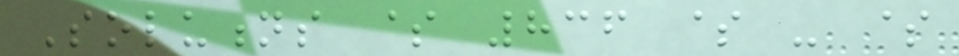Solutions $ 836 $ - $
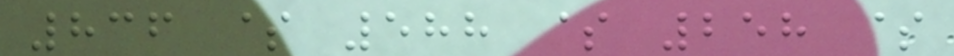836 $ 588 $ 258 $
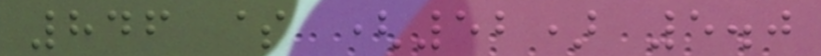846 $ (52) 5.0
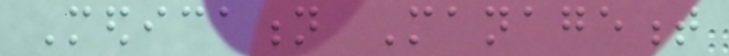Medication Management
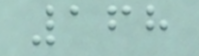168
